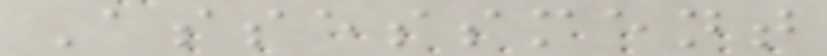Assessment
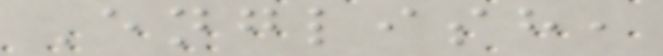English,
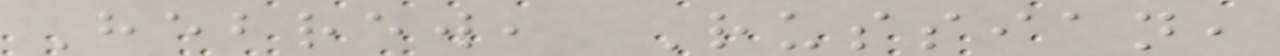Hebrew, Russian,
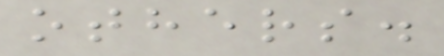others.
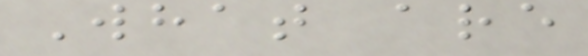What are
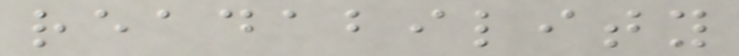readability
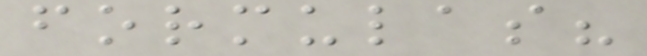formulas?
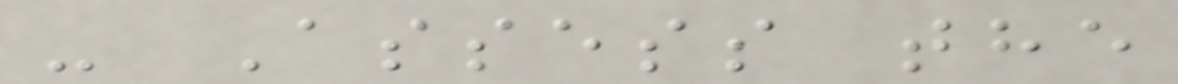- Assess the
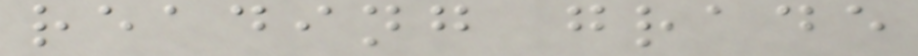reading grade
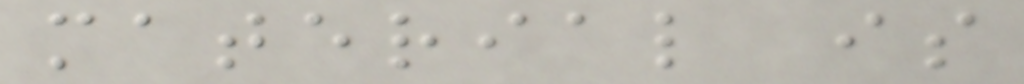material is
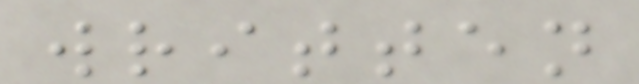written
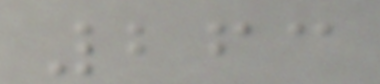263
